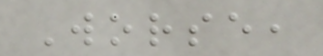Worse,
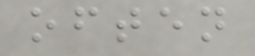often
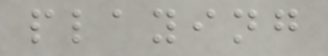playing
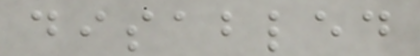disabled
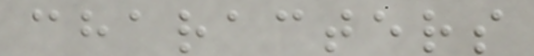characters
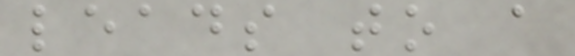leads to a
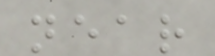near
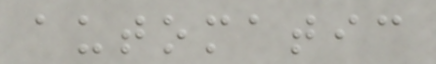automatic
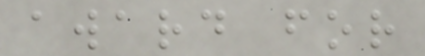award for
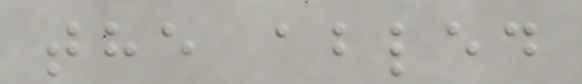the abled
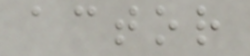actor
